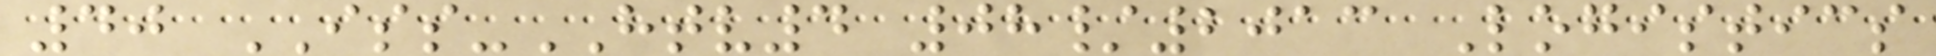40 ISS-HTV4 08/2013 Logistics
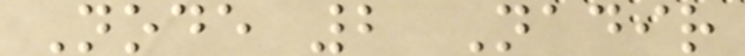Node 2 Nadir
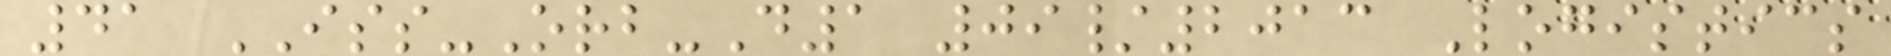41 ISS-Orb-D1 09/2013 Logistics
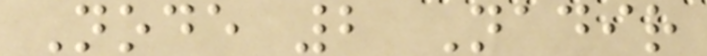Node 2 Nadir
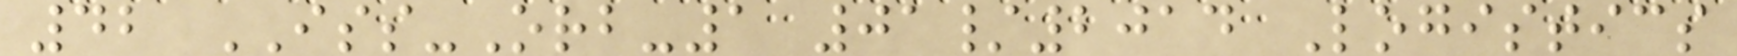42 ISS-Orb-1 01/2014 Logistics
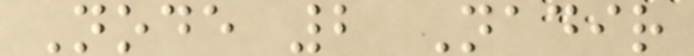Node 2 Nadir
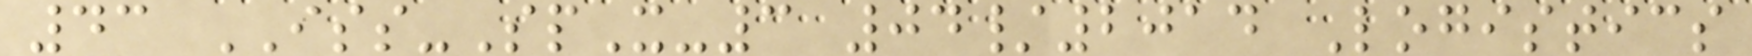43 ISS-SpX-3 04/2014 Logistics
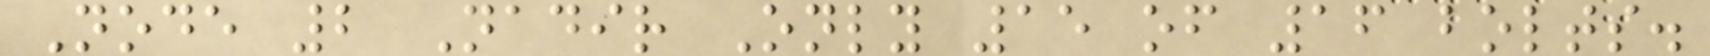Node 2 Nadir Only 15 of 16 bolts.
